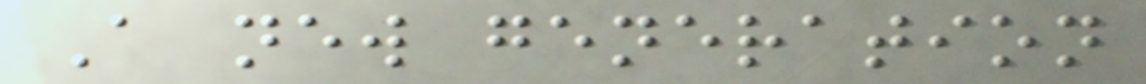A new generation
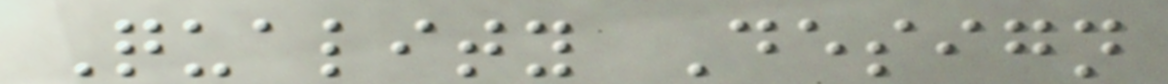Quality Design
